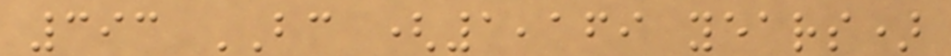393 BC (1,169 years)
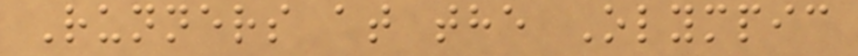Runners at the Olympic
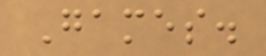Games.
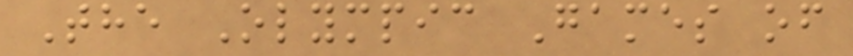The Olympic Games of
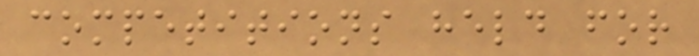competitions held for
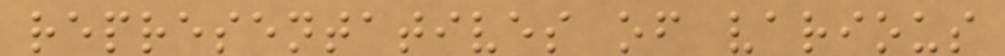representatives of various
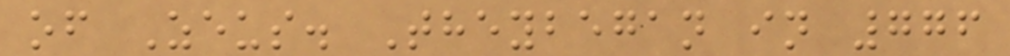of Zeus. Theybegan in 776
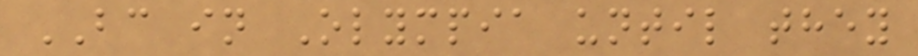BC in Olympia until they
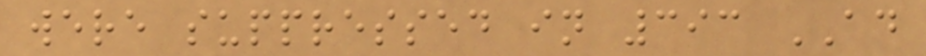were suppressed in 393 AD
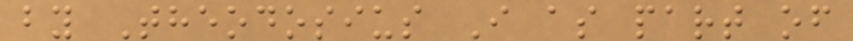by Theodosius I as part of
